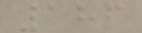186
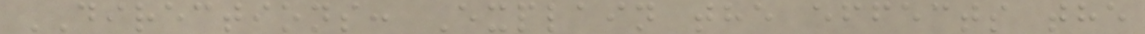DIRECTIONS: Explain the effects the
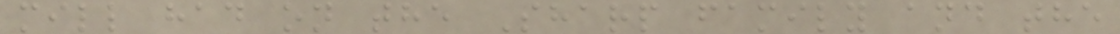mill had on the Sharp family and the
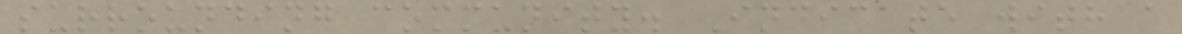surrounding community. Indicate with a
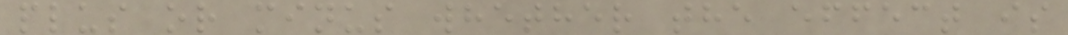plus or minus whether the effect is
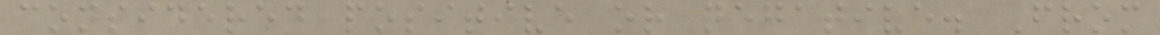considered positive or negative. From
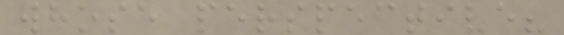whose perspective?
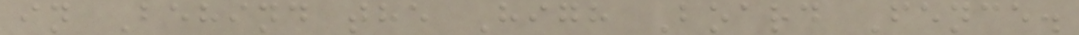in Behind the High Board Fence.
